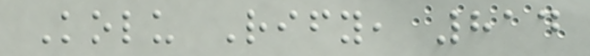Kolu Rify, 814
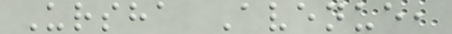Ursha Avenue,
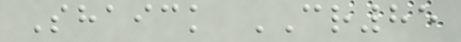Shaick CR85
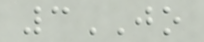3JO
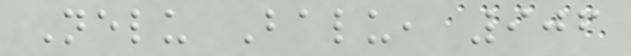Nelu Balu, 906
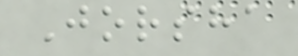Jorsha
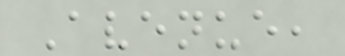Avenue,
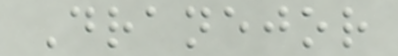Dranejor
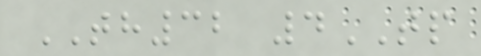TH32 4TP
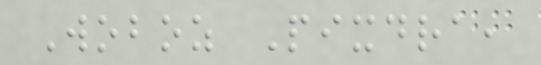Woboz Pixdra,
